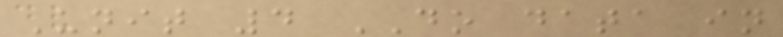Unit 4 DO data in
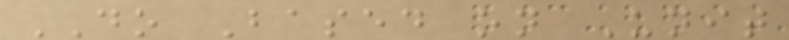DO Based on Unit
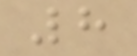8
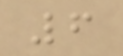6
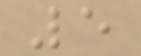5
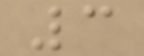3
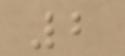2
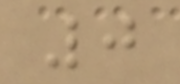0
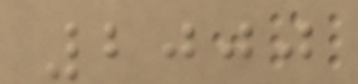2000
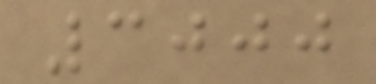3000
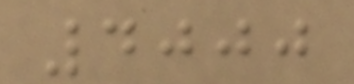4000
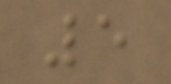5
